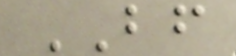BF
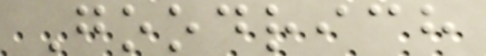Goodrich
